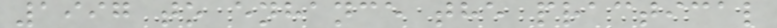1997 to enhance the practical
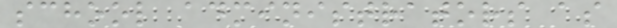school administrators as
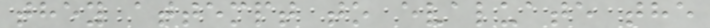they attempt to evaluate the
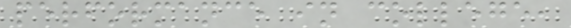performance in college,
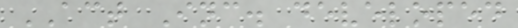ACT Inc. developed
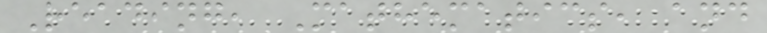Reading, Mathematics, and
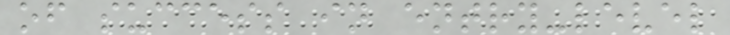of success in entry-level
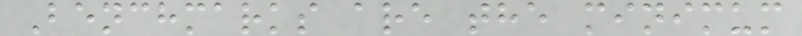Benchmarks are the minimum
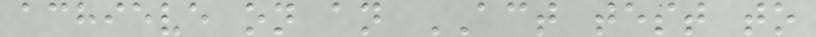achieve on an ACT test to
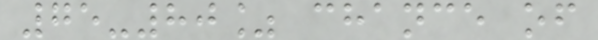75-80% chance of
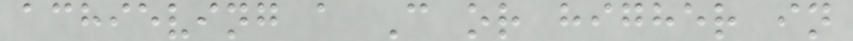achieving a C or higher in
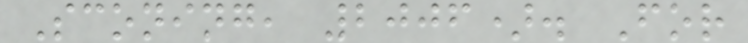Sconing, 2006). For
